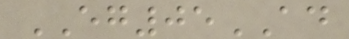EG05AD
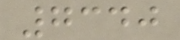7340
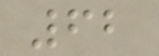62
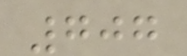707
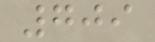709
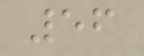56
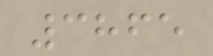3865
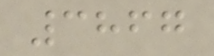3867
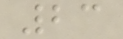23
